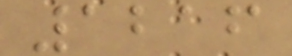1216
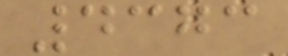4373
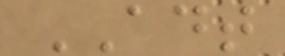ADT
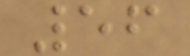56
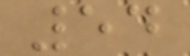54
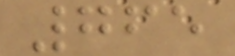765
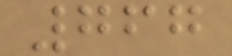767
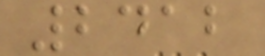2412
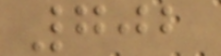702
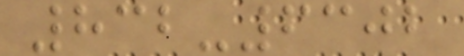832-6302
